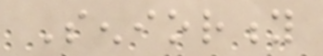Seniority
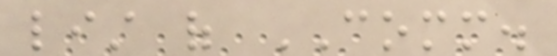list of COMM.
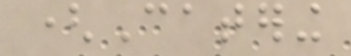(Catering
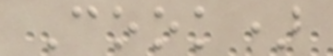Cook)
